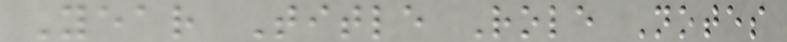Year Title Role Notes
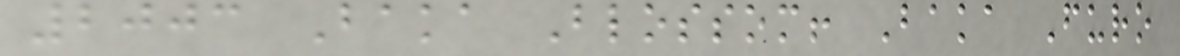2003 Baka Blossom! Baka Furo
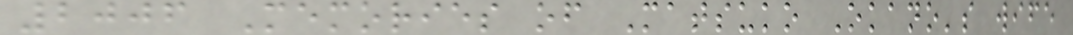2006 Memories of Matsuko Okano's wife
